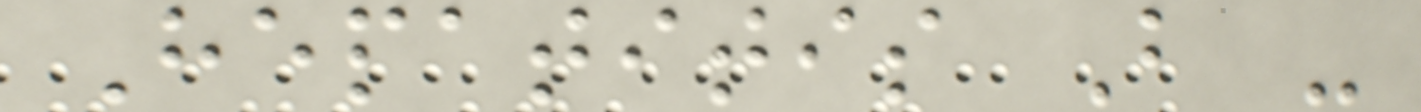Hepatitis B -
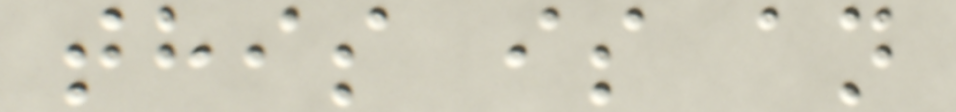this is an
